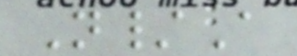N/A
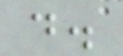d.
